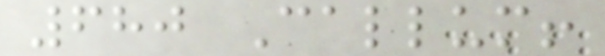680 Callum!
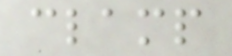clamp
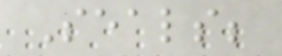Seals;
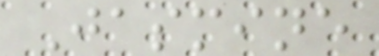Jasmine
